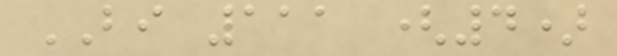BI 111 (4)
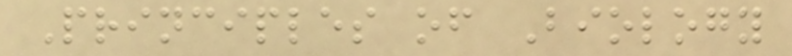Principles of Biology
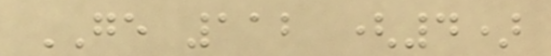GE 112 (4)
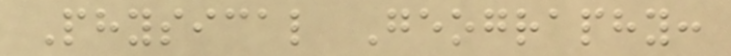Physical Geography:
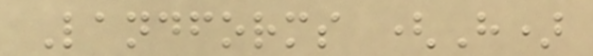Landforms (H)
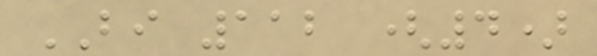BI 112 (4)
